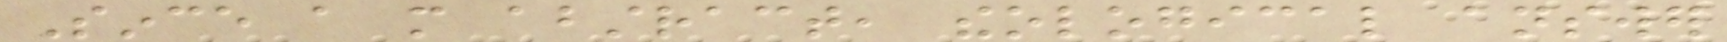Since a more abstract, theological answer
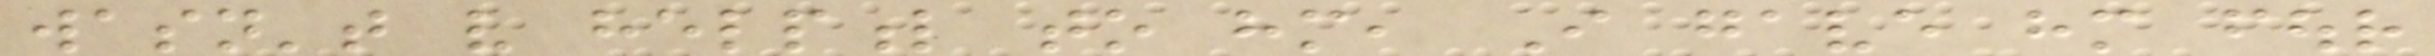wasn't very helpful to him, I gave him four
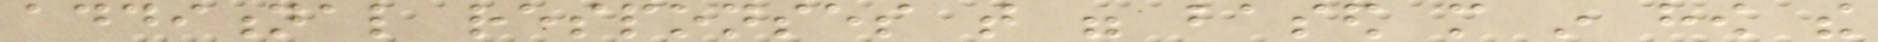additional responses that were based more in how the
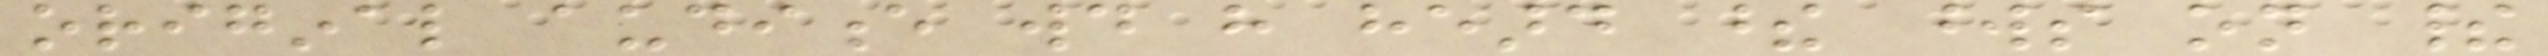original audience would have heard these words on their
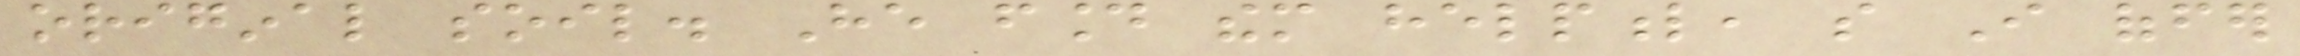original soil. He found them helpful, so I offer
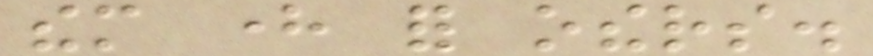them here for others.
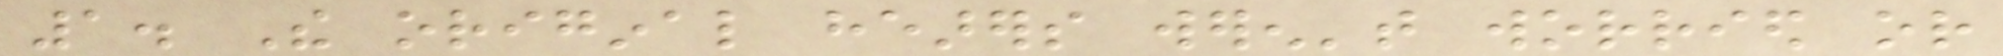1. The original hearers weren't worried or
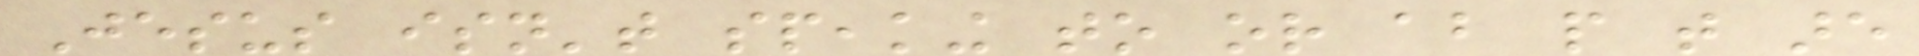Jesus isn't speaking to or about people that are
